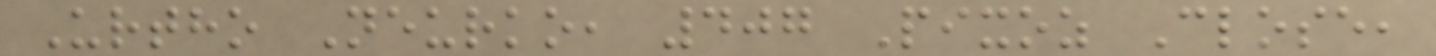Urtho Neurko, 407 Pixoz Close,
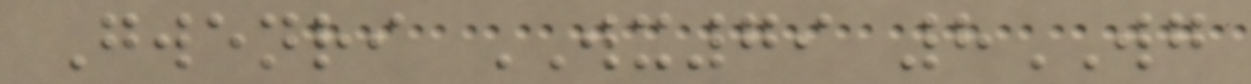Gwenri WX79 8WG
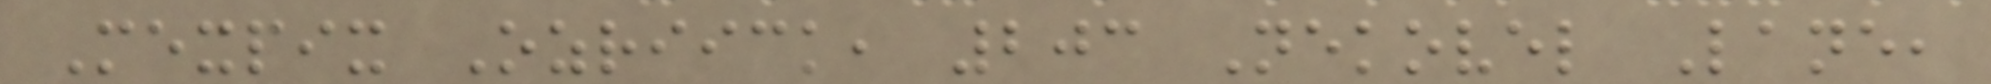Mexpix Ozriick, 203 Nekovel Lane,
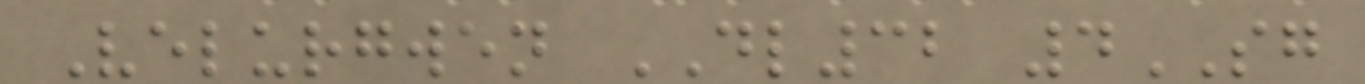Velurgwen DL32 4SG
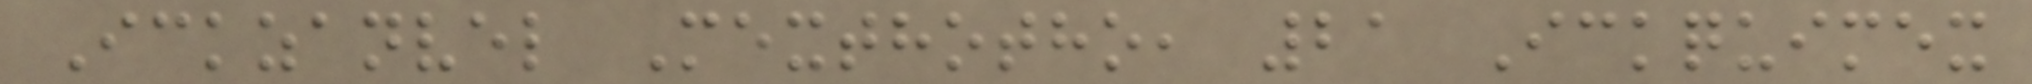Ickzanvel Mexthotho, 21 Ickquimex
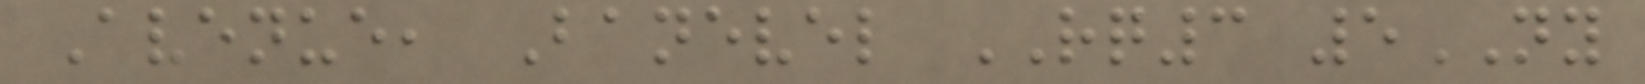Avenue, Banevel RQ3 5NY
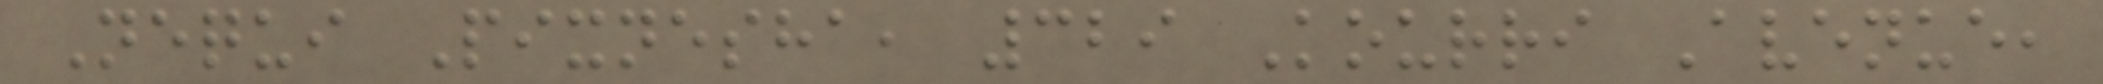Nequi Pixnesha, 329 Kourri Avenue,
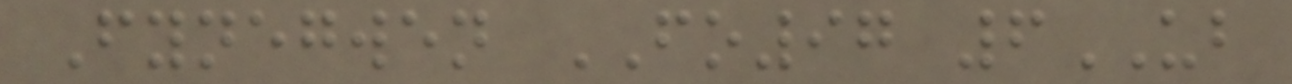Fynegwen FO97 6UB
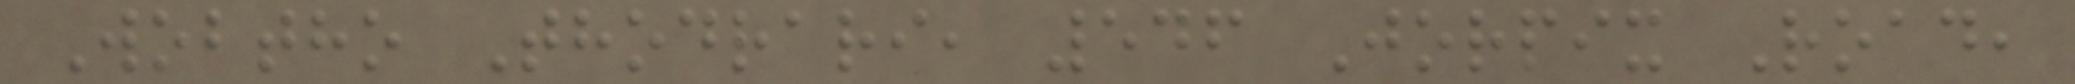Wobtho Thodrari, 546 Jorpix Road,
